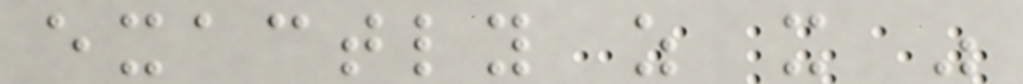exactly as it was
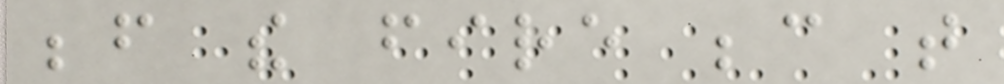before the fire because that
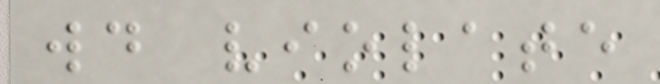would violate
